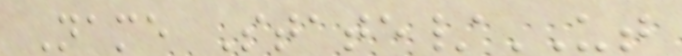Name State/UT
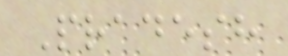Pradesh
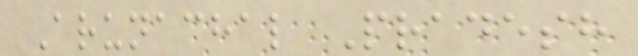Arunachal Pradesh
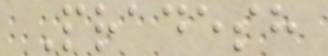Pradesh
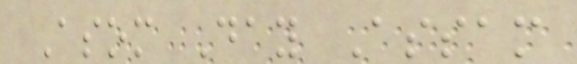Asom Day Assam
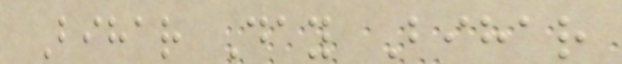Bihar Day Bihar
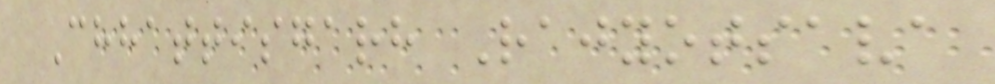Chhattisgarh Rajyotsava
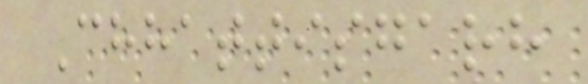Chhattisgarh
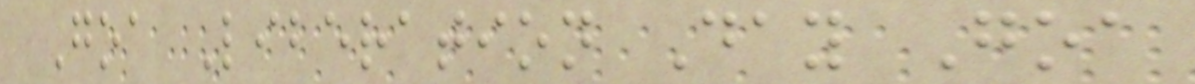Goa Liberation Day Goa
